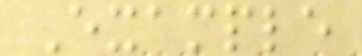Example
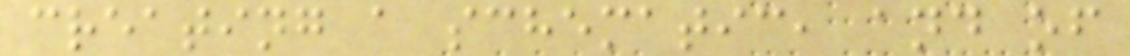creating a schematic, and of
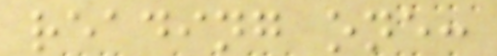reading one:
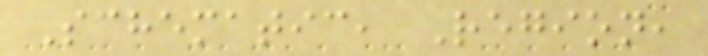Schematic, Region,
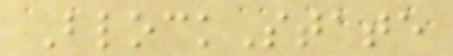BlockState
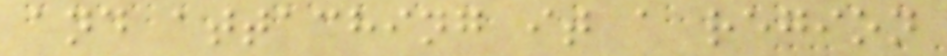and attaching it a region
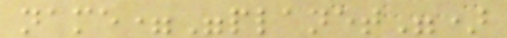name="planet")
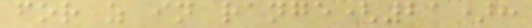for z in range(21):
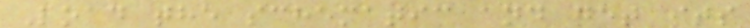Load the schematic and get its
